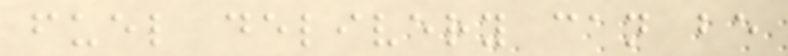fuel delivery can be
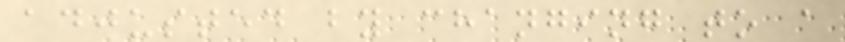adjusted by changing to a
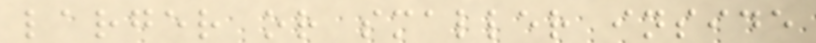larger or smaller inside
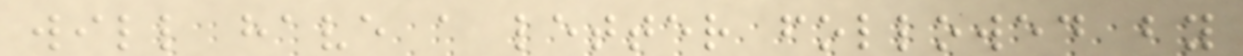will have a letter followed by
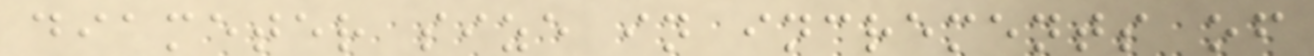diameter size in increments of
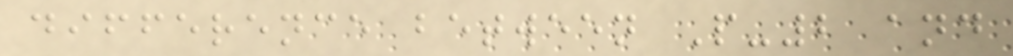difference between P-2 and
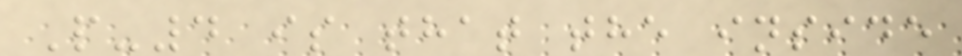P-4 is that the inside
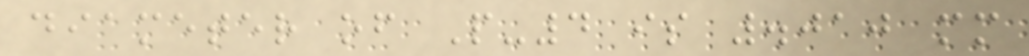diameter of P-4 is .010 mm
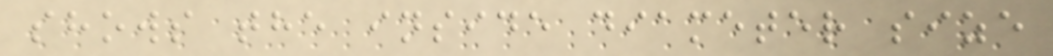shows the inside diameter size
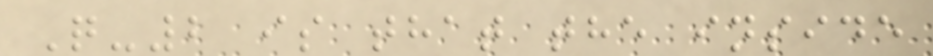Q-2 is that the inside
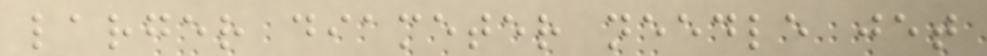larger diameter needle jet
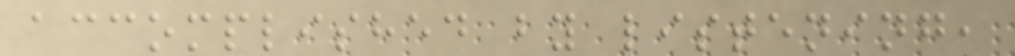accomplished by listening,
